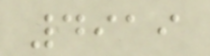4919
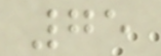75
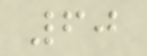60
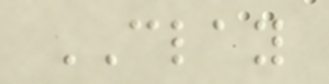CLAY
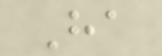Ha
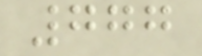777
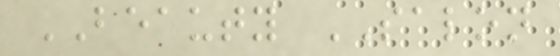BEAUTY SALON
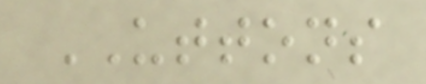UTTONS
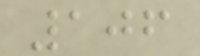106
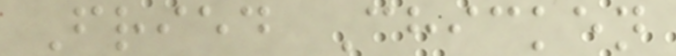Fried Chicken
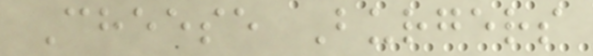Cheese Burgers
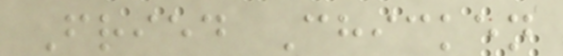Fried Chicken
